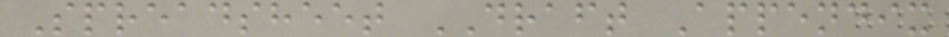Spreadsheet DRAFT Appendix
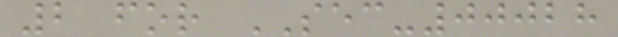2 for SEC-00028
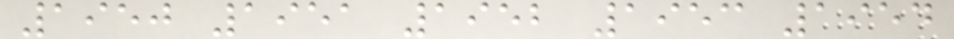1950 1951 1952 1953 1954
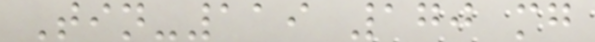Tin-119 170 mg
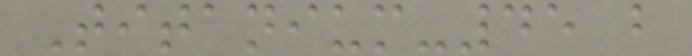Titanium-45 b
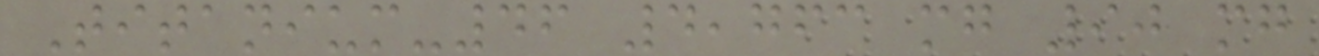Titanium-46 4,763 mg 90 mg
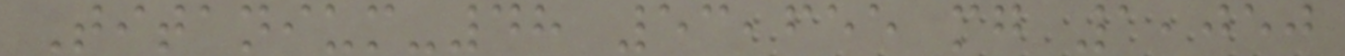Titanium-48 53,655 mg 1,050
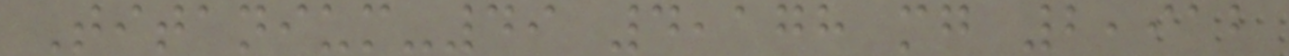Titanium-49 4,178 mg 2,912
